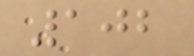102
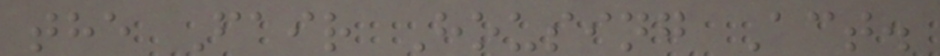the Fair Housing Act.
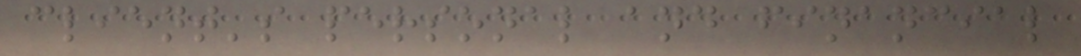client's personal and financial
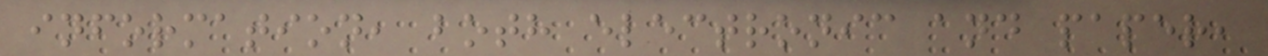information, both electronic and paper,
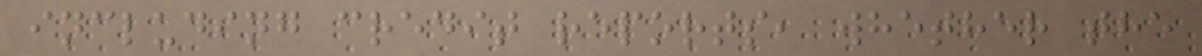including credit reports, whether the
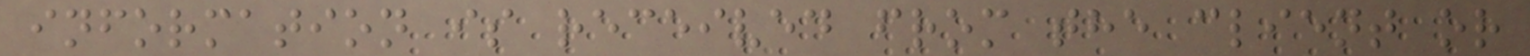information is received from the client or
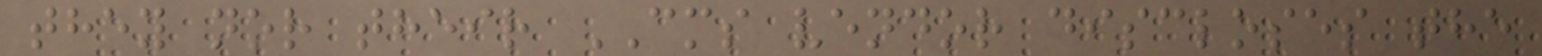they nor their CMS vendor discloses the
